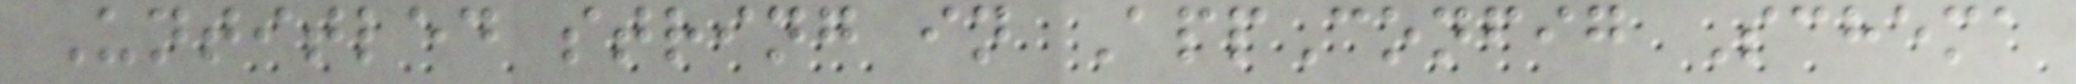Untitled string in AppConfig Schema
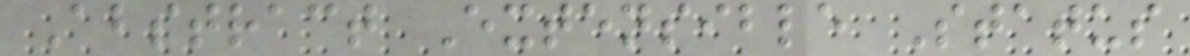Abstract Extensible Status
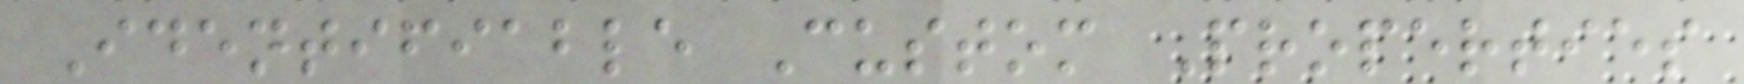Identifiable Custom Properties
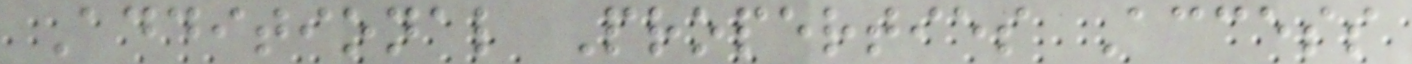Additional Properties Access
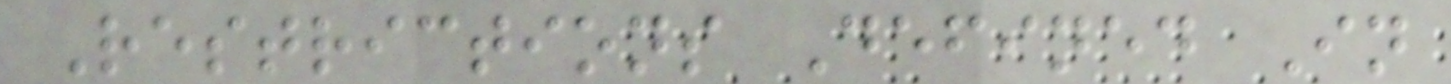Restrictions Defined In
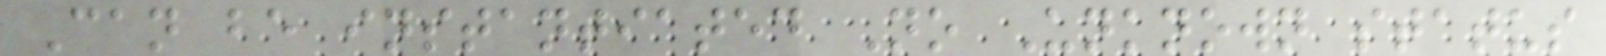Can be instantiated No Unknown status
